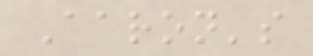Aaron's
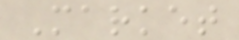Market
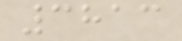3813
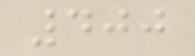400
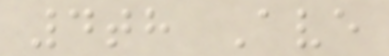4th Ave
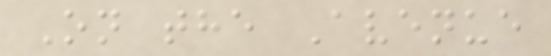On the Avenue
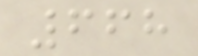668
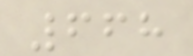668
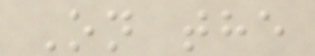On the
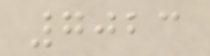7023
